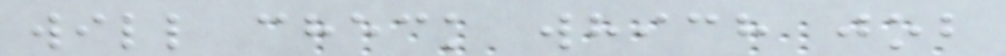will check which job
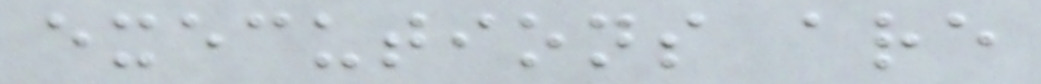executions are
